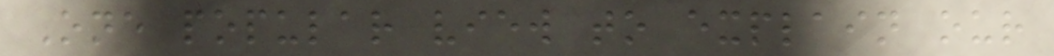One popular view to explain our
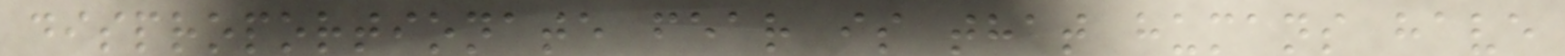disproportionate fear is that humans have
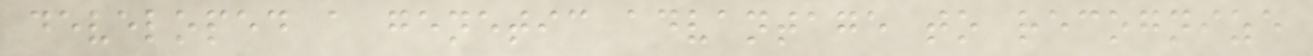developed a genetic advantage to recognize
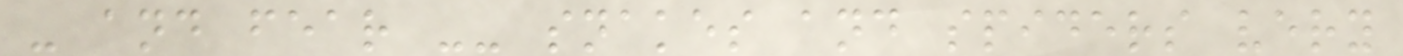- and fear -- snakes and spiders very
